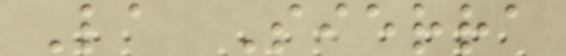La Sierra
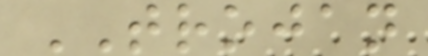TROJAN
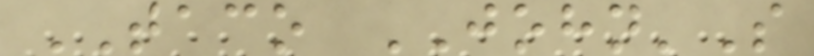TACO JOHN'S
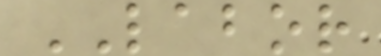LABOR
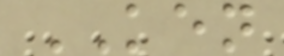KEN
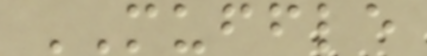MUFFLE
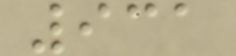931
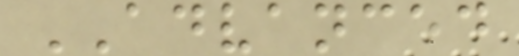ADVANCED
